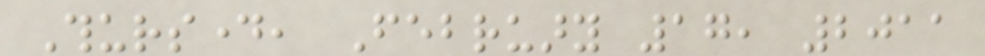Thursday, February 17, 2011
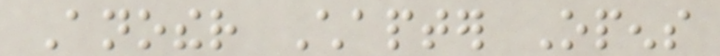Another Chapter Opens
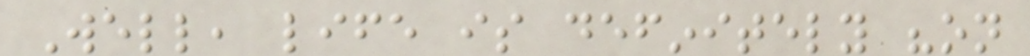Well, life is definitely "on
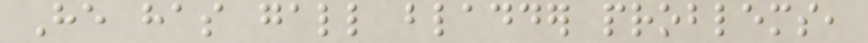He has gall bladder problems,
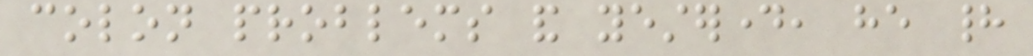colon problems and yesterday, he had
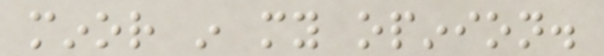minor in my opinion.
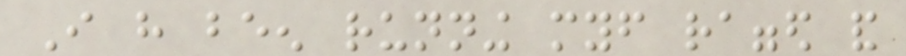I have been running myself ragged and
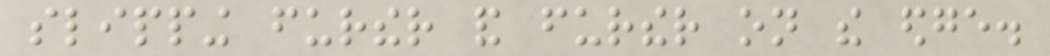slipping further and further on the edge.
